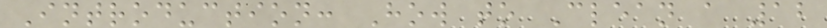Introduction: How to Clean a 12
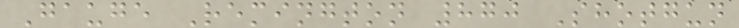Gauge Remington 870 Shotgun
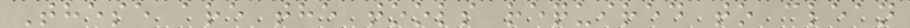These are the tools required to clean
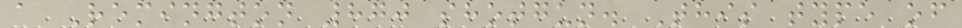a Remington 870 shotgun. This type of
